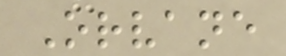Orvane
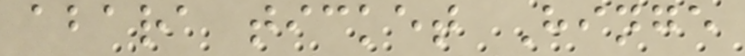abara ticket Hinge
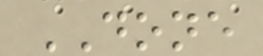DONE
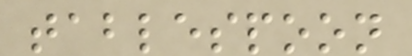tablespoon
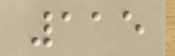115
